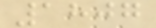1807
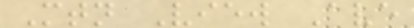Mtn View Ave
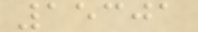15301
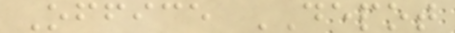Office DEPOT
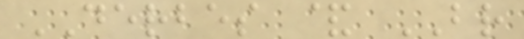DERBES & BR
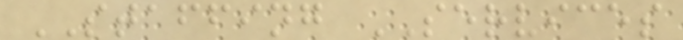STAFFING SERVICES
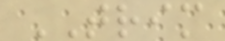TRIM
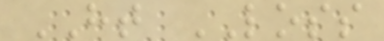HT LOSS
